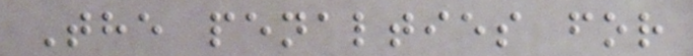The penalties for
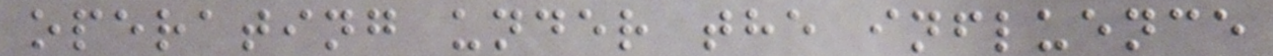operating under the influence
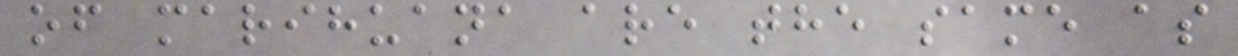of marihuana are the same as
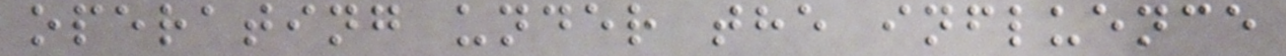operating under the influence
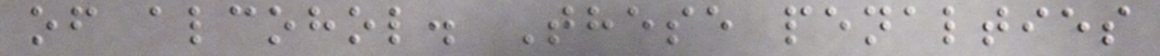of alcohol. These penalties
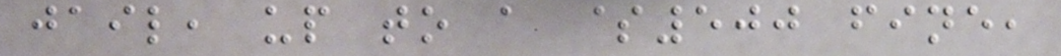jail, up to a $500 fine,
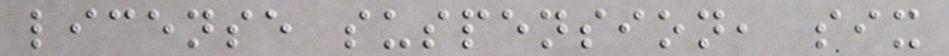license suspension, six
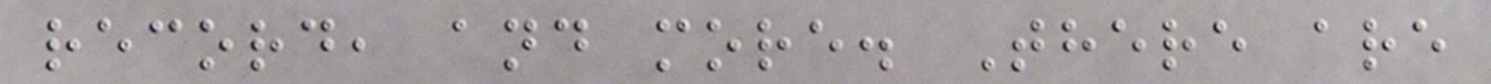record, and more. There are
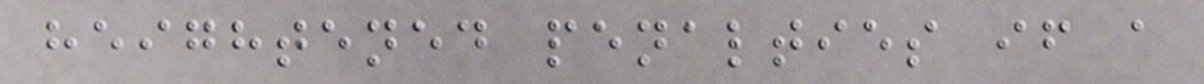heightened penalties if a
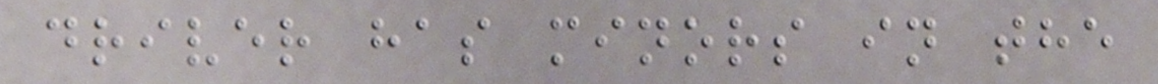driver has minors in the
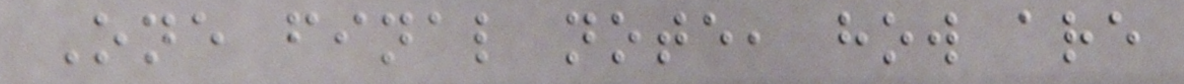One final note, how are
